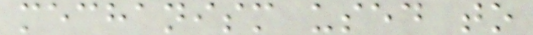mechanism used to
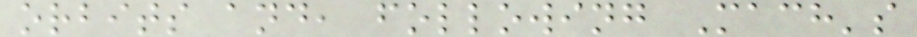orbits and, following Mach's
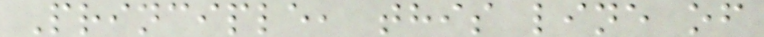Principle, this line of
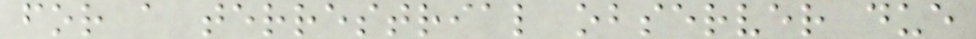for a terrestrial observer due
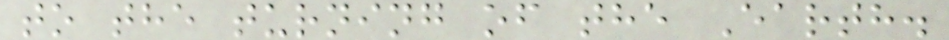to the turning of the Earth.
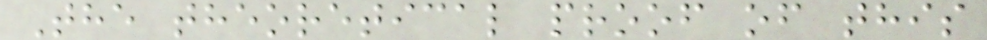The theoretical proof of this
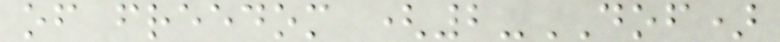of freedom (2-DOF)
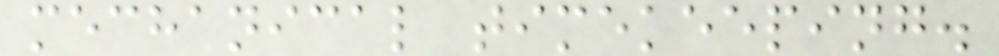mechanical timekeeping.
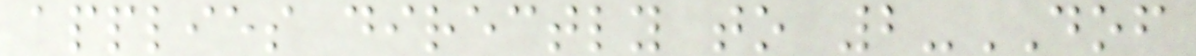applies directly to 2-DOF
